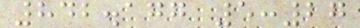842.177 5:27
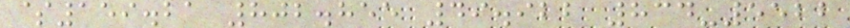$159.21 802.855 49.922 834-5522
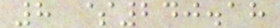8 $240.18
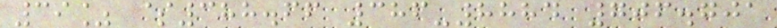39% $388.66 386-8884 706.701
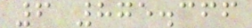6 875.366
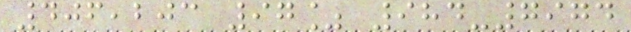406,203 97% 984-7974
